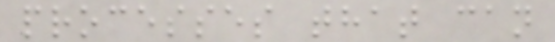processes that can
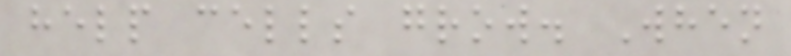help cells grow. When
